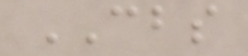CBS
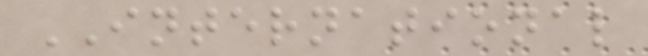INTERNATIONAL
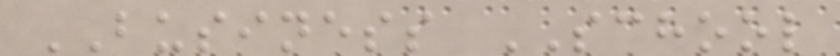BUSINESS SCHOOL
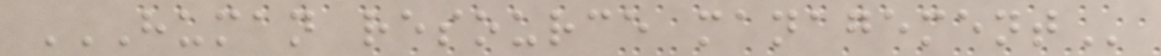HUMAN RESOURCE MANAGEMENT
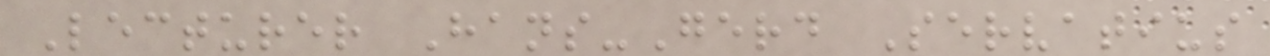Lecturer Hans-Gerd Servatius
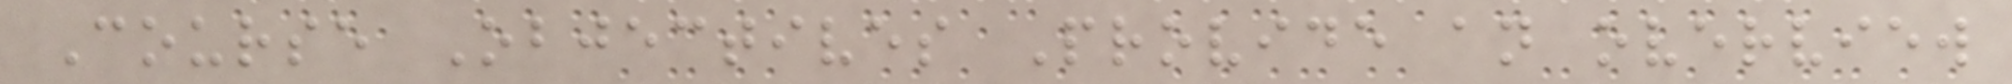Course Objectives Provide an overview
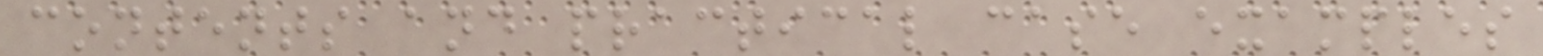contents and practical case examples
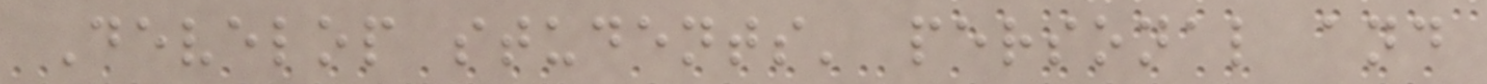Develop students' personal and
